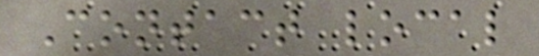Contact local
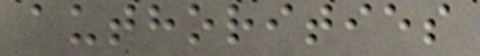authorities
